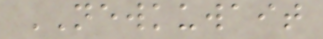NEWKUWAIT
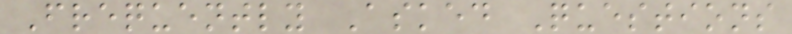Frequently Asked Questions
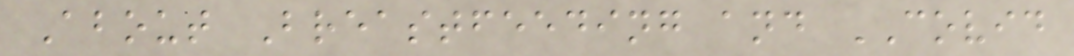About Breastfeeding and COVID
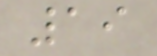19
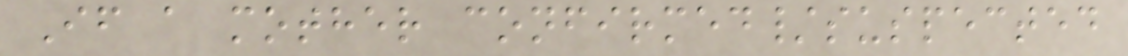If a mother confirmed/suspected
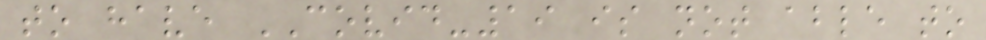to have COVID-19 is not able to
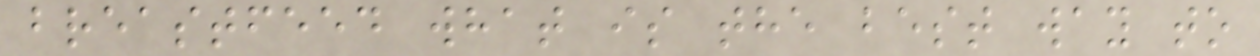breastfeed what is the best way to
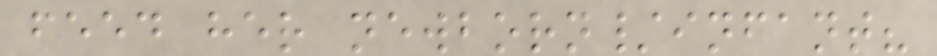feed her newborn/infant?
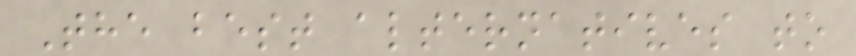The best alternatives to
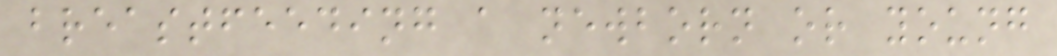breastfeeding a newborn or young
